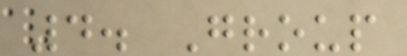4. Group
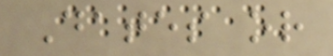Dates or
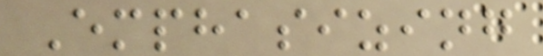Emphasizing
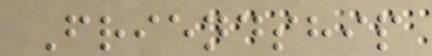Friendship
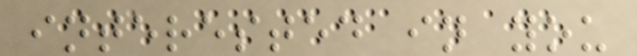interested in you
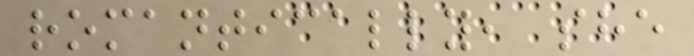romantically, she
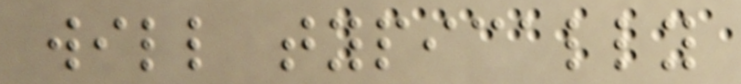will typically
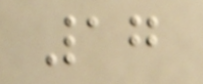17
